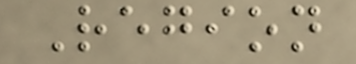Region
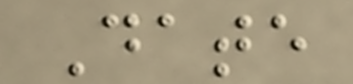Date
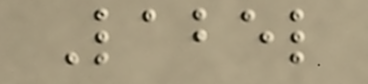Label
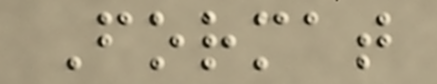Format
